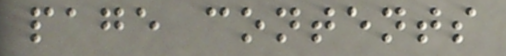page contents
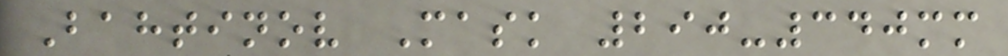Bahtinov Mask 290-340mm
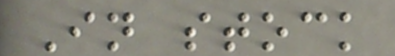In stock
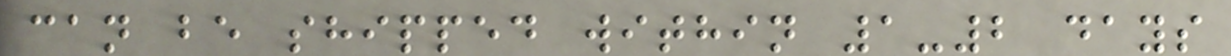can be shipped within 1-2 days
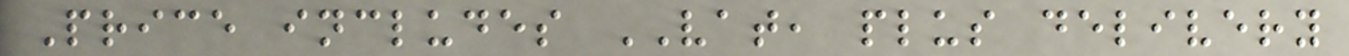Price includes VAT, plus delivery
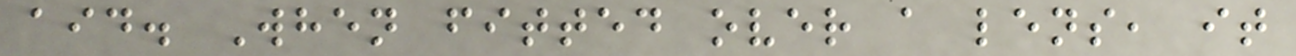aid. When fitted over a lens, it
